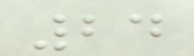24
